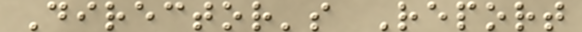Director's Report
